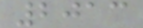2013
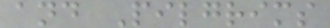and Pilgrims
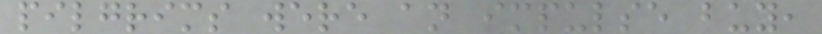pilgrims were an impulse buy,
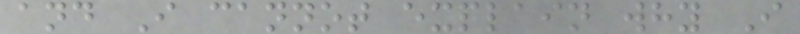and I cannot explain why I
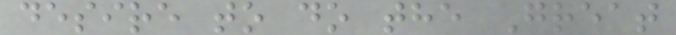desire to do the Great
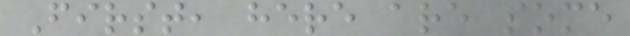First, here are some
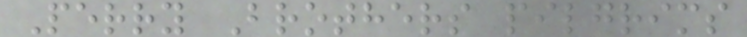Perry Brothers pilgrims
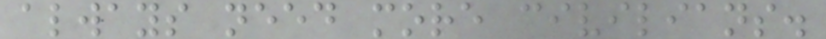always need more civilians.
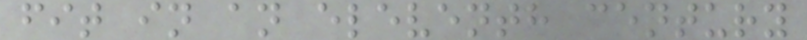fit in an eleventh century
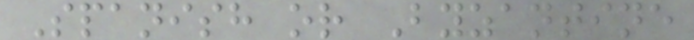Spanish or Byzantine
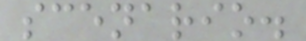scenario.
